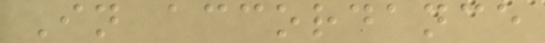In accordance
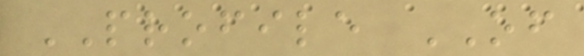PROFILE OF
